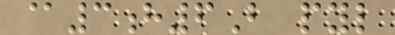@3h6B pyl
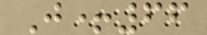J+66
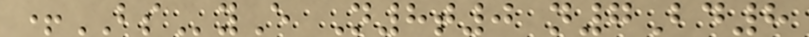+BSyE N8t0 n7Bd8
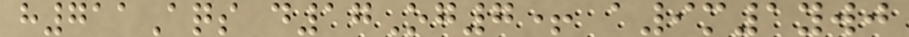h711Aqs d17Og7+ a9m1ywj
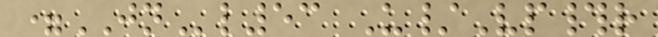=JNl53 U/Vp#r
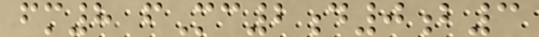fm8 fMc2d0b3
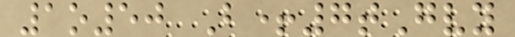1o50 B+7tGvy
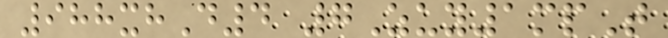988xhD4 7Zuy1mpT
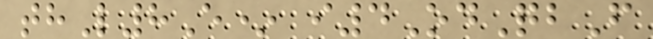thL8E* i4OdQbF
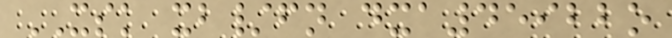XSK xb/fn dxa45922o
